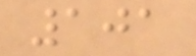101
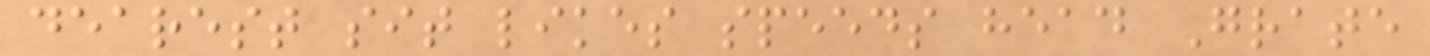dearest sit likes speeds head Grate
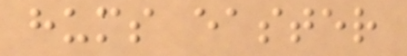hums easter
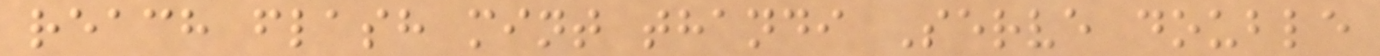reach flash mint thandi Serve double
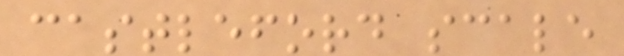castleford scale
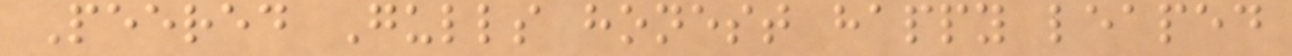Peered Gulls honest happy leaped
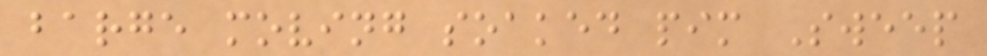barge moving soaked pim Sweep
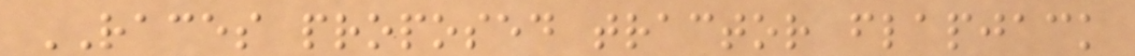RACES proposed tractor flapjack
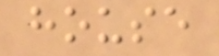house
